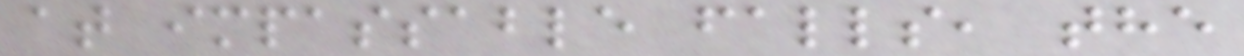at impassable falls, the
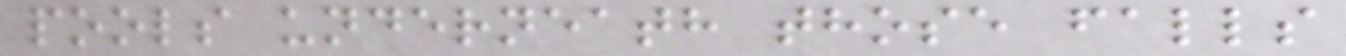pools underneath those falls
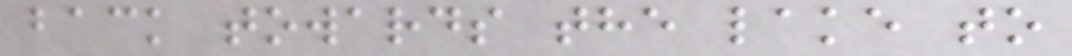back towards the lake to
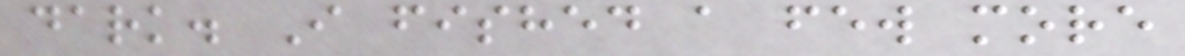dark. I fished a few more
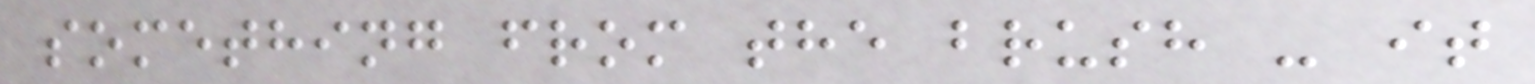something from the brush - it
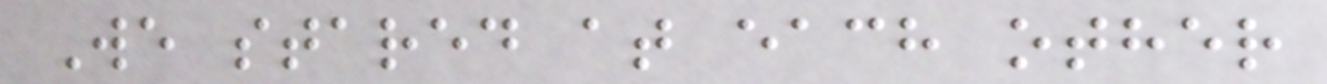We stared at each other
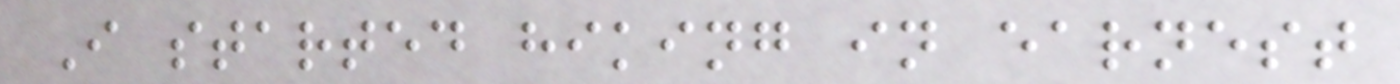I started hiking in earnest
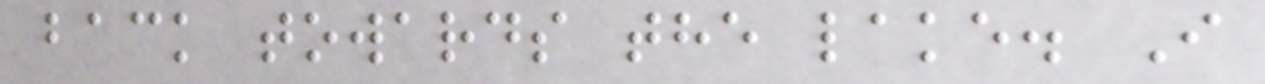back towards the lake. I
